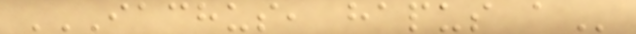IACHUS, HAPUS A
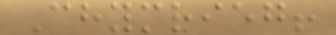Chymrieg!
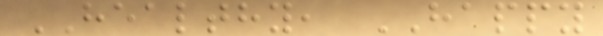HEALTHY, HAPPY
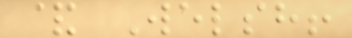& Welsh!
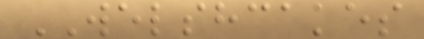WELSHCAKES
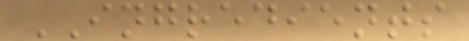INGREDIENTS
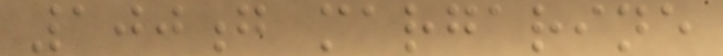100g margarine
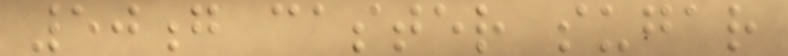50g caster sugar
